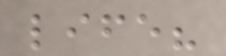life?
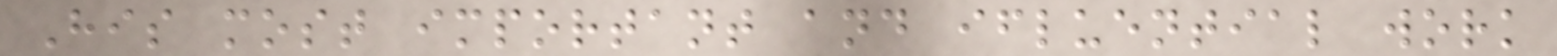His most important and ifluential work
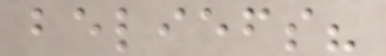beliefs?
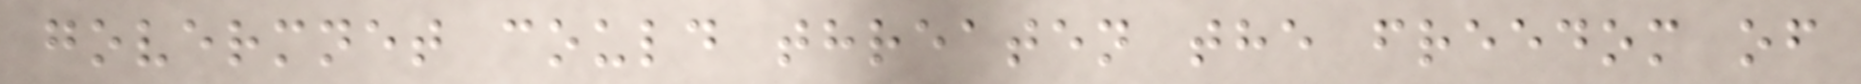govermnet could threaten the freedom of
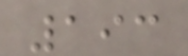193
